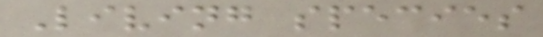Living species
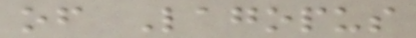of Lagopus
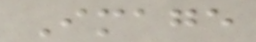Image
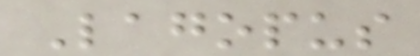Lagopus
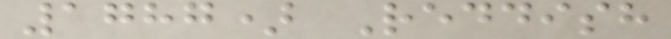1787) Reddish
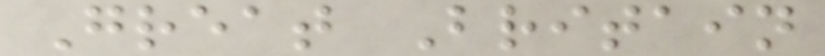Great Britain
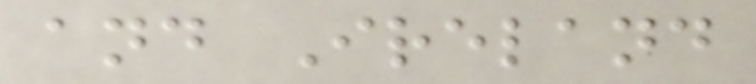and Ireland
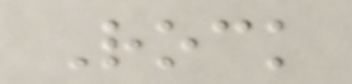Rock
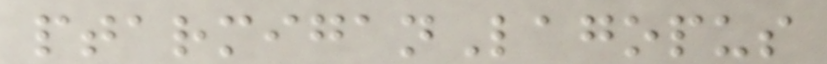ptarmiganLagopus
